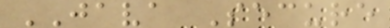JAVA Secure
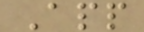App
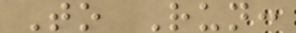To Run:
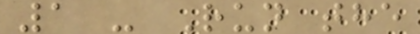1 - Run the
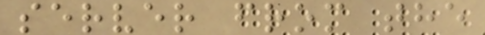server from the
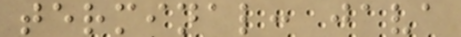terminal: java
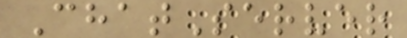ChatServer
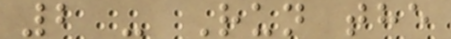2 - Run the
